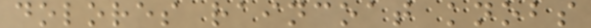dolores raincoat knobs
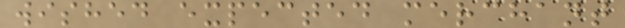wished expected merchant
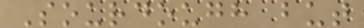Sourdough but
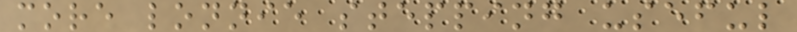more lonnie stepping useful
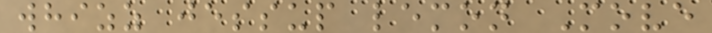whizz jessup lemon Move
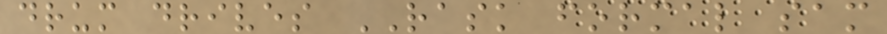drum drives RASK formal sam
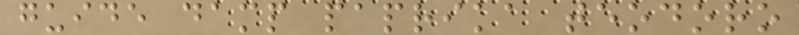guide damp paprika teodoro
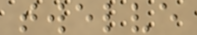twelve
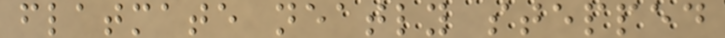flatmate neatly stepped
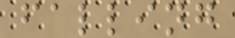falling
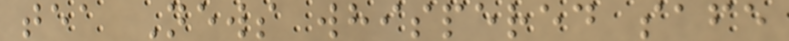tea News whispered safe
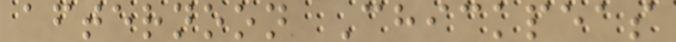afternoon Chickpeas
